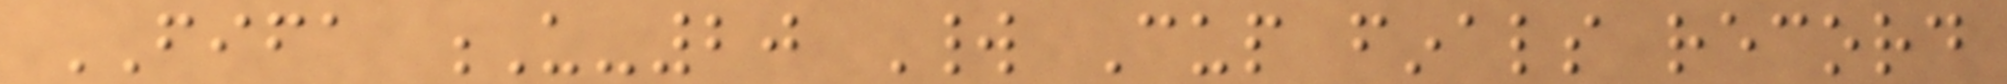FIFA U-20 World Cup finals record
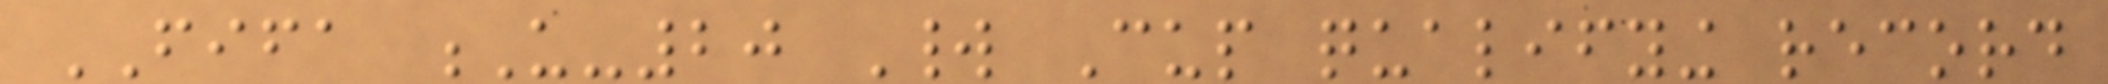FIFA U-20 World Cup qualifying record
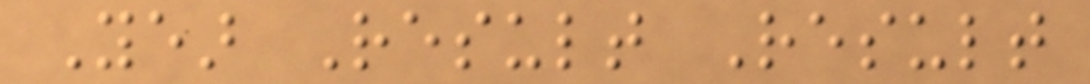Year Result Result
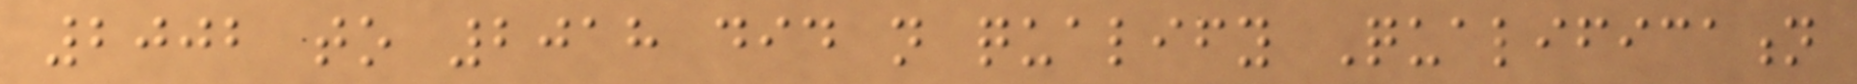2002 to 2018 did not qualify Qualification
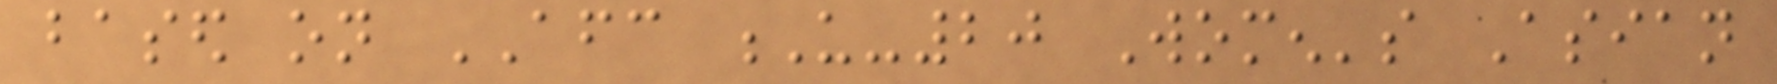based on AFC U-20 Women's Asian
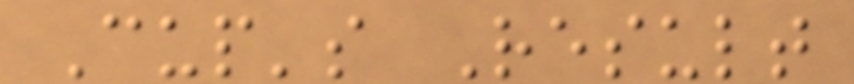Cup's Result
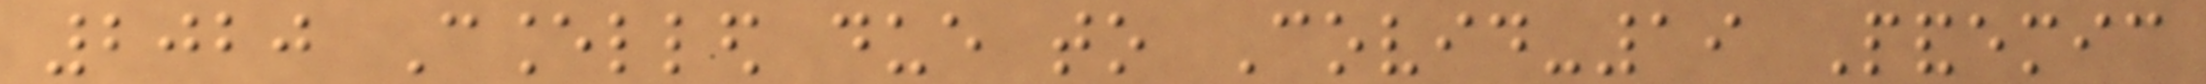2020 Cancelled due to Covid-19 Pandemic
